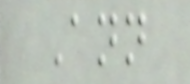Ann
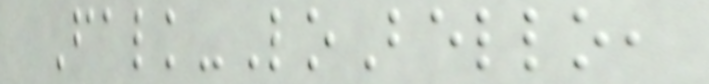Falk-LoBello,
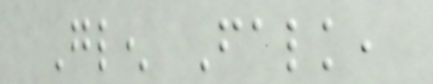Glen Falk,
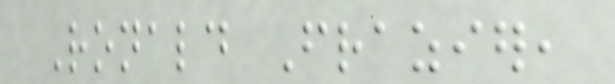Ronald Frazier,
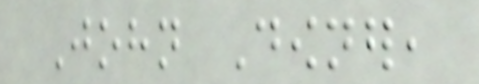John Downer,
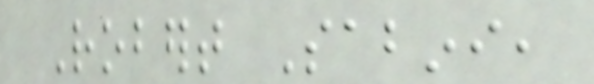Robert Sabini,
